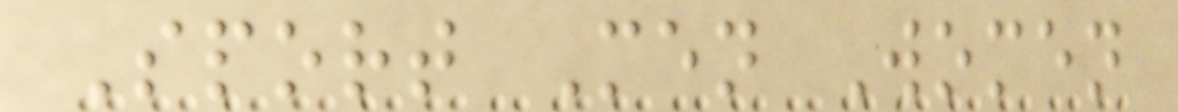Sport Men Women
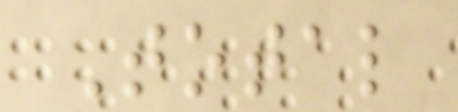Total
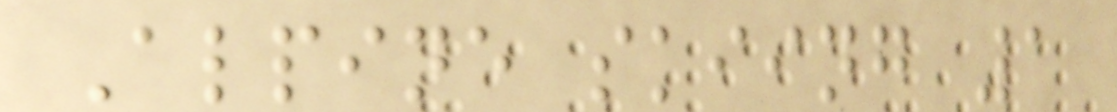Alpine skiing 1
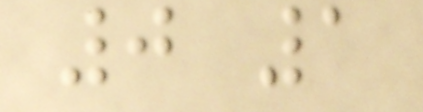0 1
